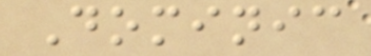Dominic
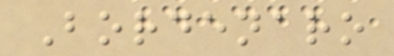Bordenaro
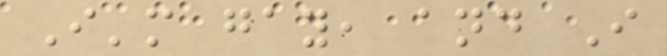I'm gay, and I
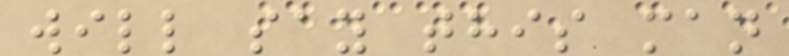will say this man
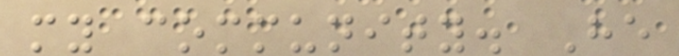my community. He
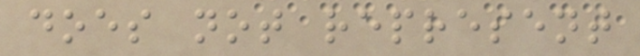does not represent
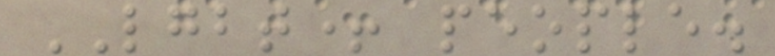LGBT+ people.
